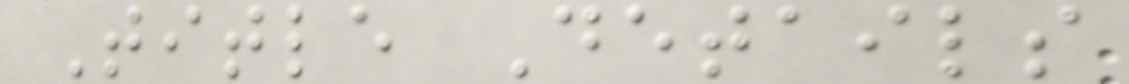Title Details
